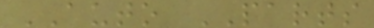AUTO PARTS
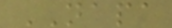NAPA
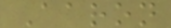Aaron
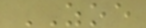ZOE
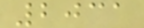2031
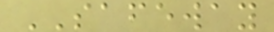SAFEWAY
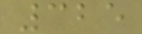325
